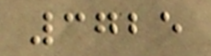3725
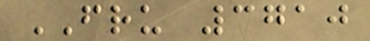FRU 3710
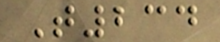T234
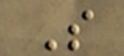S
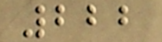222
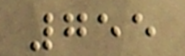755
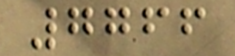7766
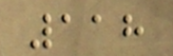118
